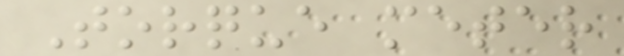Torque meter
